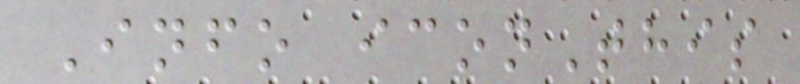Info iconThis
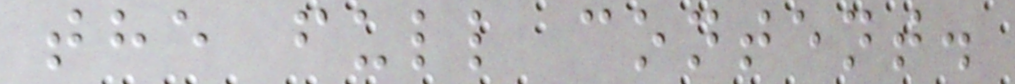the full content.
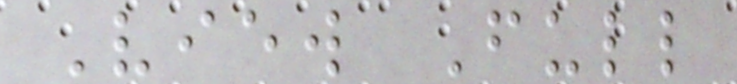View Full
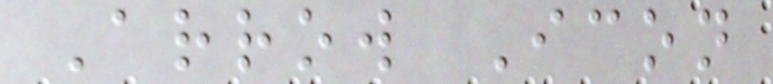Arrow Icon
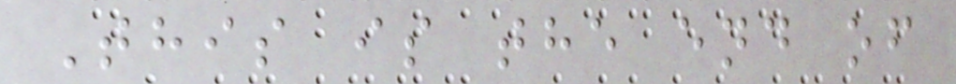This is the end of
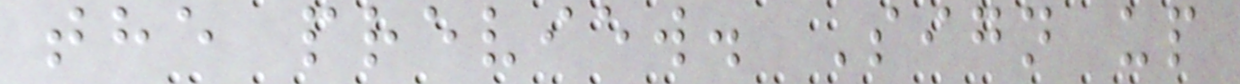the preview. Sign up
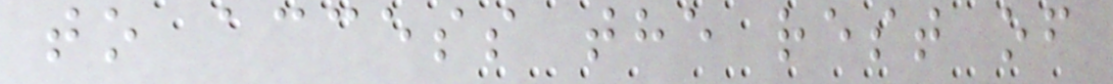to access the rest of
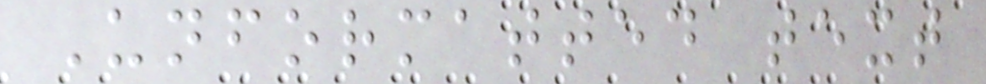Unformatted text
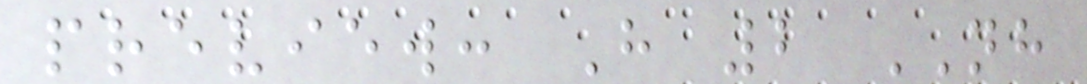preview: H 2 NH
